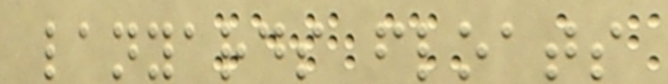lanyards floats
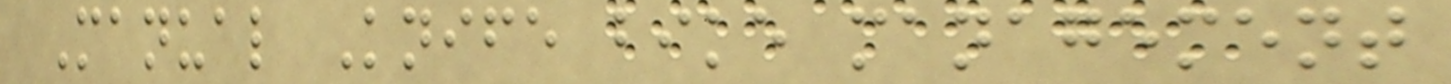Manual Knife bike management
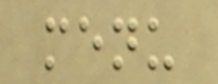menu
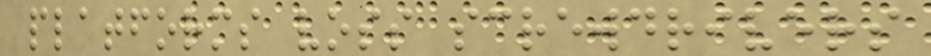platforms voss screwdrivers
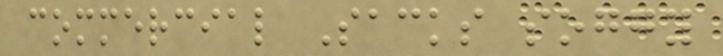commercial Sacks soggy
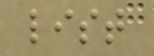list
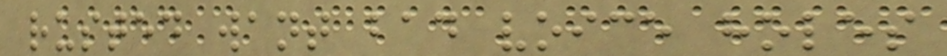rusted want bad voice holes
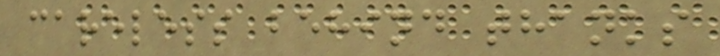careless behind thanks
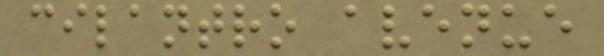cilantro avenue
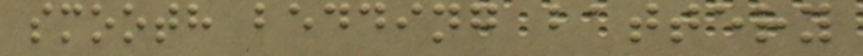smooth bedding battery
